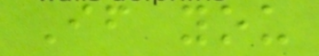If you
